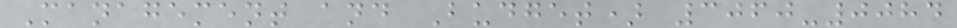Management and Budget) 3060-0084
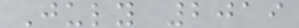July 2019
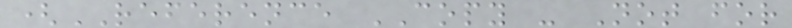(REFERENCE COPY - Not for
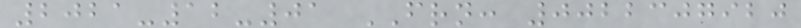2021-12-01 FRN: 0022307920
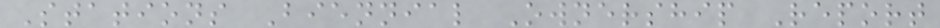Stations Biennial Ownership Report
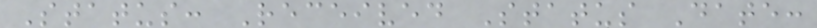Status: Received Status Date:
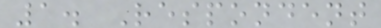1. Respondent
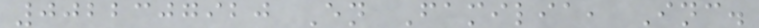0022307920 En Familia, Inc.
